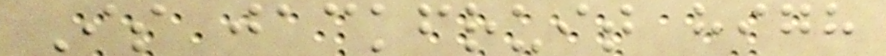Is jackfruit high
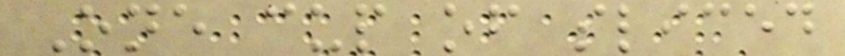One cup of sliced
